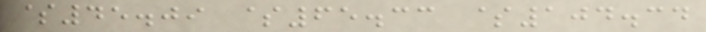$45.09 $65.33 $104.34
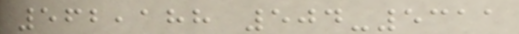562,188 504-5311
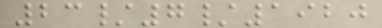23/7/1920
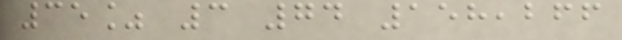35% 3 74 158,266
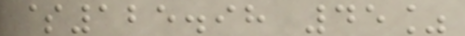$125.98 45%
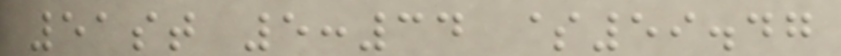51st 5:34 $59.47
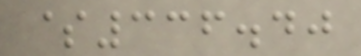$336.40
